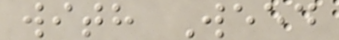with Weed
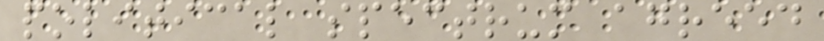political spectrum agreed
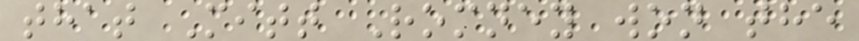that Mitt Romney won the
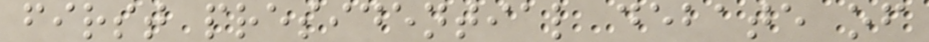first presidential debate of
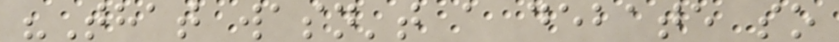"That wasn't a debate so
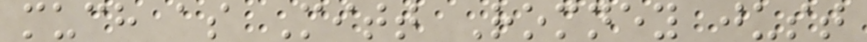much as Mitt Romney just
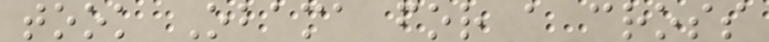took Obama for a cross
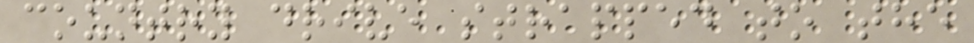country drive strapped to the
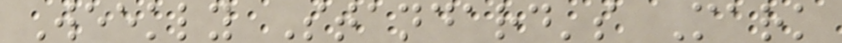Weekly Standard's Mark
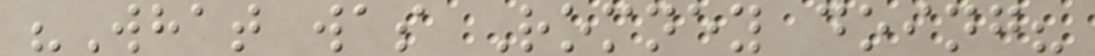"What was Romney doing?
